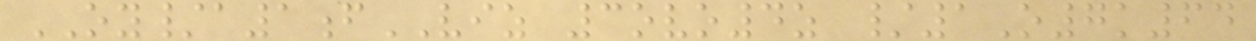OY/a1fVIZ 3ovo4z /1O7k64
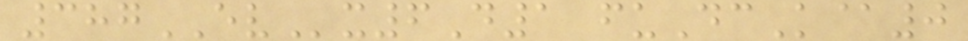387EVx6D1 fuDcK@0
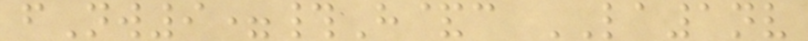fNw9=#H&c LA1nv
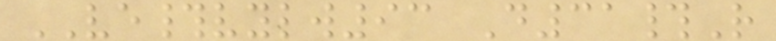VE#vylw93 D31#R
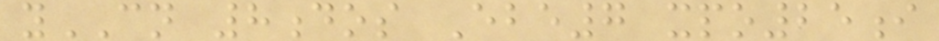yCN 8dos Ebe7 xpo25i
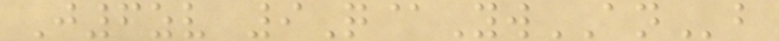J6zv 9Q@YwANb
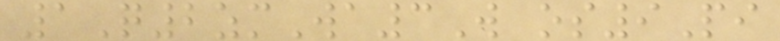1Q2zmWa3W os9Pi
